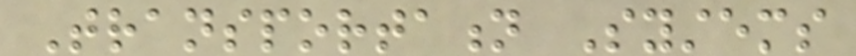Transportation Systems
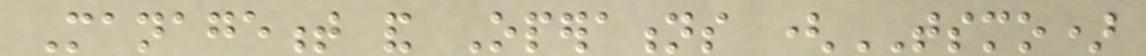Management and Operations (TSMO)
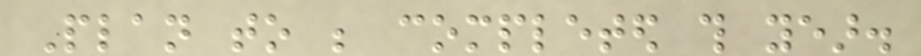Plan to be completed this year.
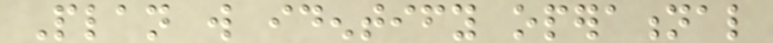Plan will identify operational
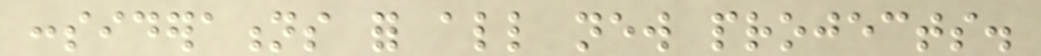considerations for all new projects.
